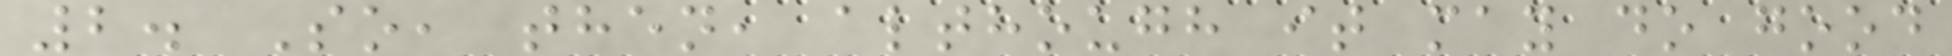2. So, then, although it may do good
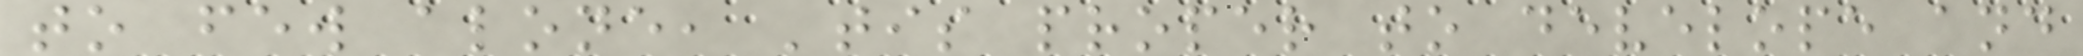to few alone, 'tis proper to develope and
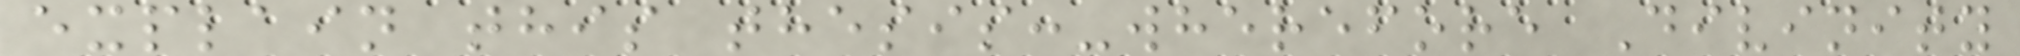explain this thesis:-wherefore Divinity
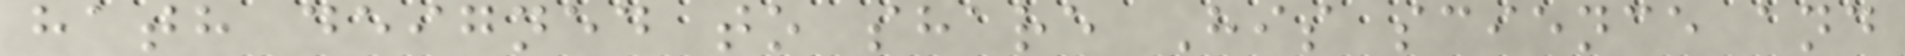hath deigned to share His science and
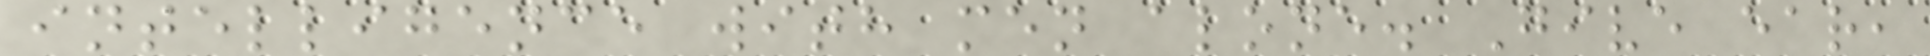intelligence with men alone. Give ear,
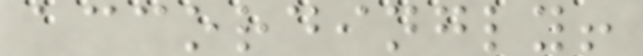accordingly!
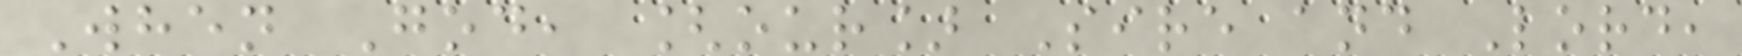When God, [our] Sire and Lord,
